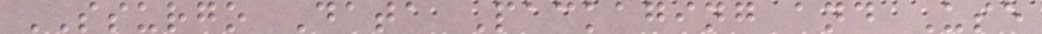SSURGO Data Packaging and Use
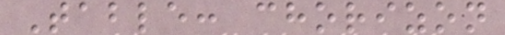Table: chorizon
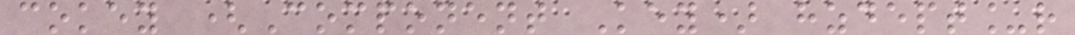cokey (Component Key) hzdept_r
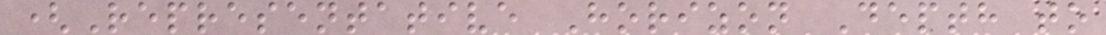(Representative Horizon Depth to
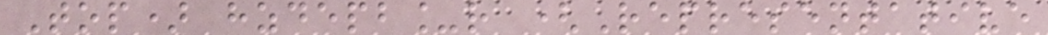Top) hzdepb_r (Representative
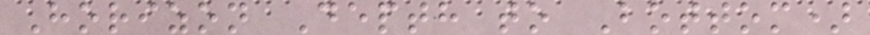Horizon Depth to Bottom)
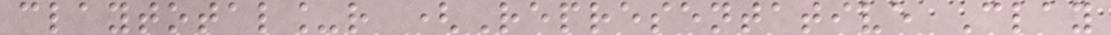claytotal_r (Representative Clay
